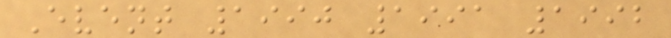Event 1990 1991 1992
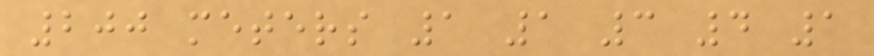200 meters 1 1 3 4 1
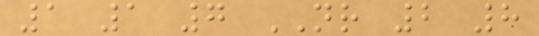1 1 7 NR 2 8
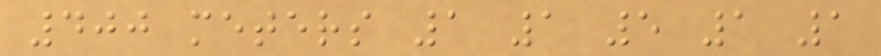400 meters 1 1 5 1 1
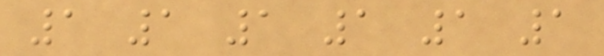1 1 1 1 1 1
